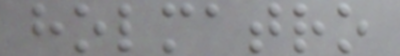holmatro
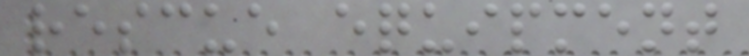rescue equipment
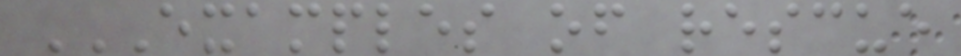EXAMPLES OF RESCUE
